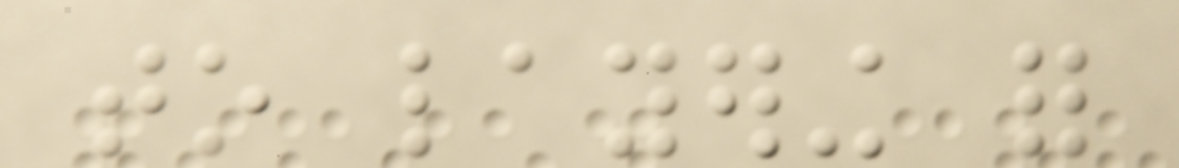to layering for
